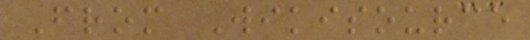From Wikisource
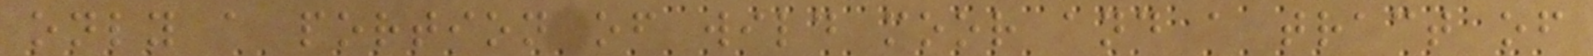only a portion of wild moor and a tract of
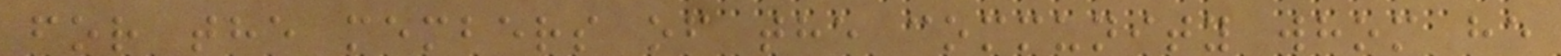for the members of the community whom he
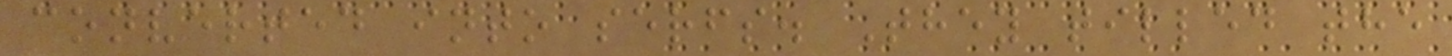converted into serfs. They tilled the
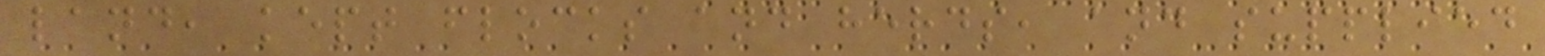land, kept flocks and herds, and supplied
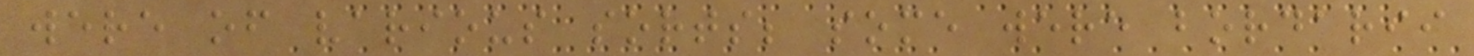were of various sorts; some were bordarii
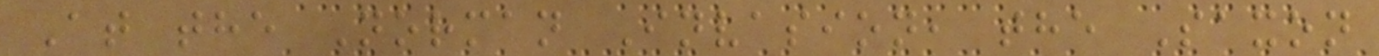At the Norman Invasion, the Saxon
